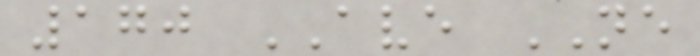170 AVE NE
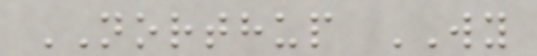NORTHUP WY
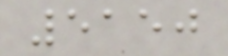5150
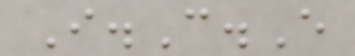I.C.E
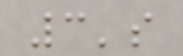3's
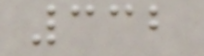332
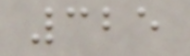325
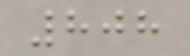808
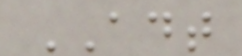ADT
